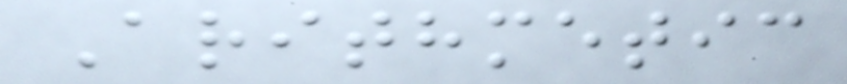Arithmetic
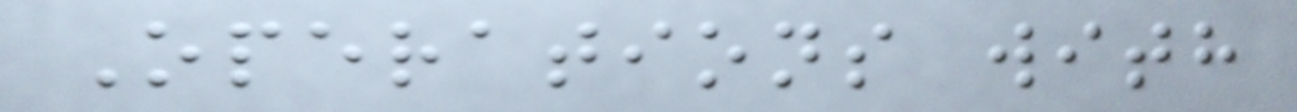Operations with
